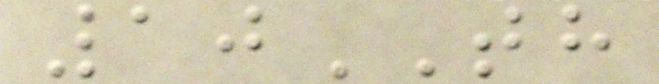10TH
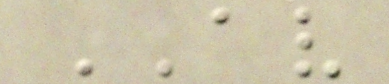AV
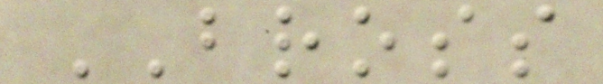BROSS
